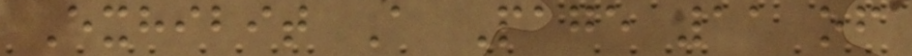Exhibit A Page 11 of
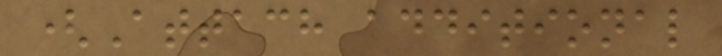(Attach additional
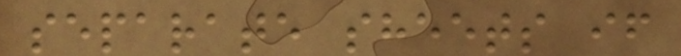separate sheets if
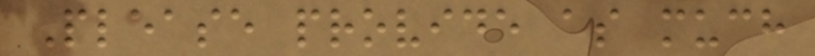Please provide as much
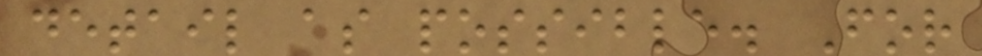detail as possible. For
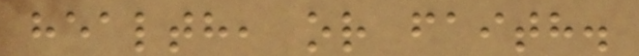health, or faith.
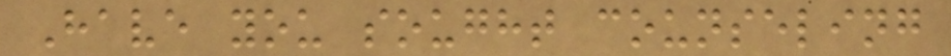Have you sought counseling
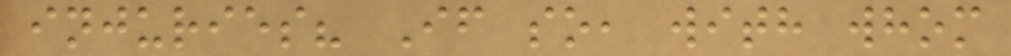injuries? If so, with whom
